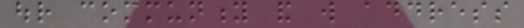our community and will address
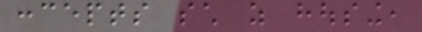concepts such as housing,
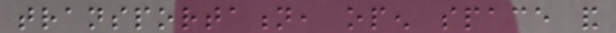transportation, open space and
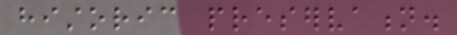historic preservation.
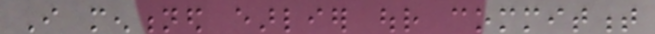I mentioned earlier our commitment
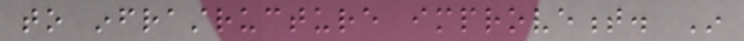to infrastructure improvement. In
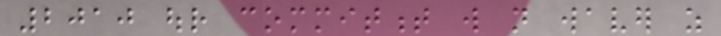2010 our commitment will not waver as
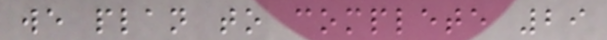we plan to complete 29
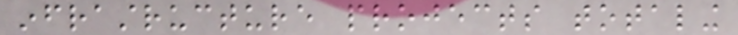infrastructure projects totaling
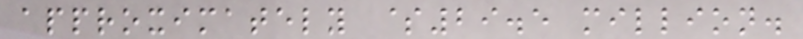approximately $29.5 million.
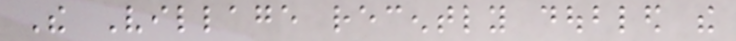The Village recently doubled the
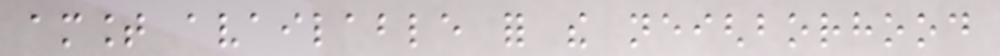amount available for the neighborhood
